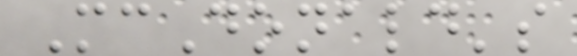McDonald's
